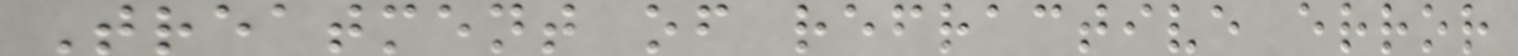Treatment of refractive error
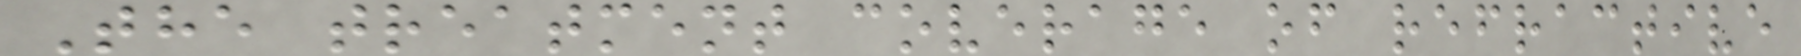The treatment coverage of refractive
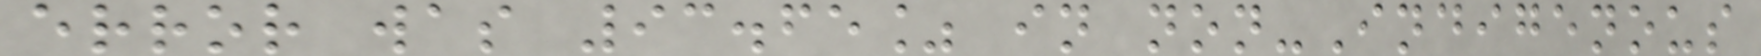error was 93.65% in non-Indigenous
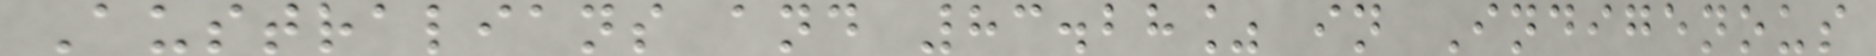Australians and 83.28% in Indigenous
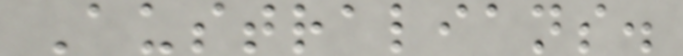Australians.
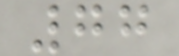77
